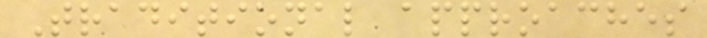Traditional approaches
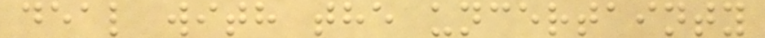deal with the uncertainty
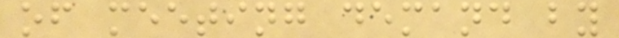of meeting demand by
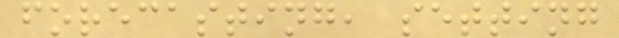forecasting, setting
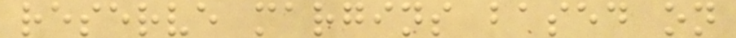reserve margins based on
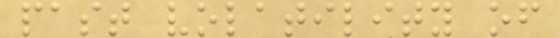past volatility of
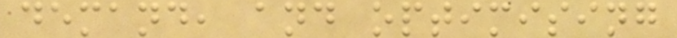demand, and optimising
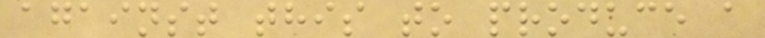against this to produce a
